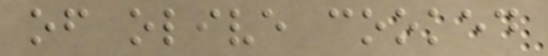of olive cooked
